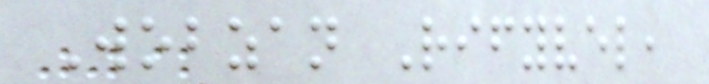Wobzan Rifyvel,
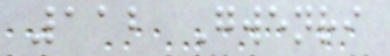112 Gwenri
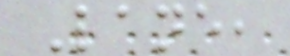Lane,
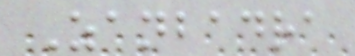Zanbadra
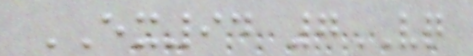EX94 7VQ
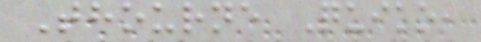Thourne Quiko,
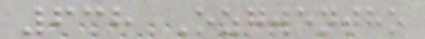638 Ozgwentho
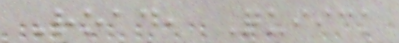Road, Quiick
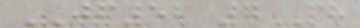JF52 7PH
